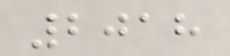2018
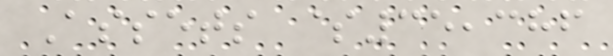Assets $35,386
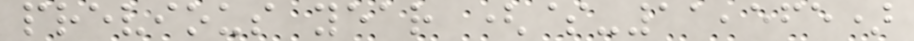previous year ($-11,565)
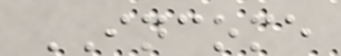INCOME
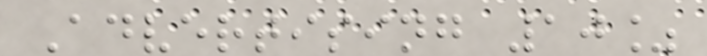Advertising 10%
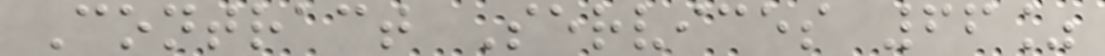Contract Services 66%
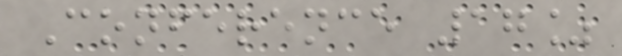Conference 17%
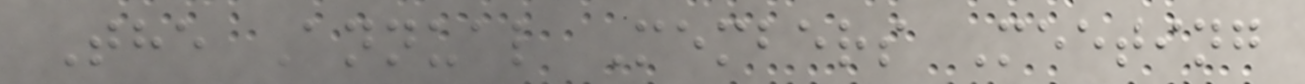The Annual Members Meeting
